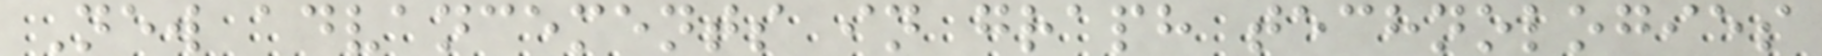New advancements in graph technologies
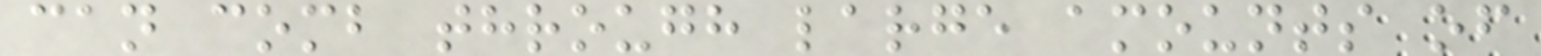can comb through large amounts of
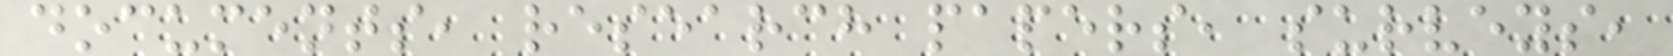documents, research papers, surveys,
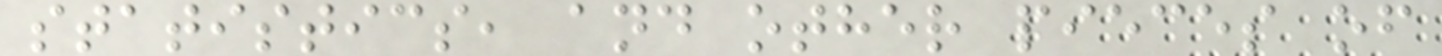statistics, and other pieces of
